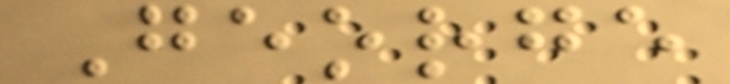George
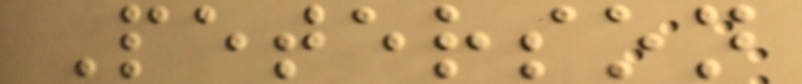Peterson
